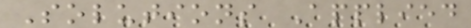Solutions Applied
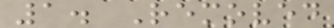1. Removed
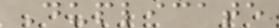Duplicate
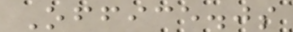Office.js
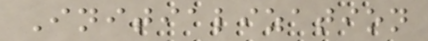Initialization
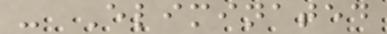- Eliminated
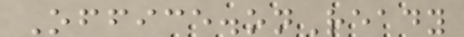Office.onReady
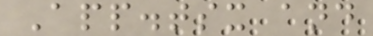App.tsx and
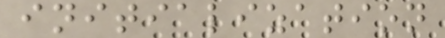initialization
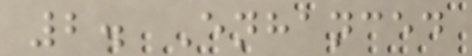2. Enhanced
